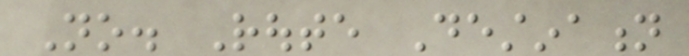No. Route Destination
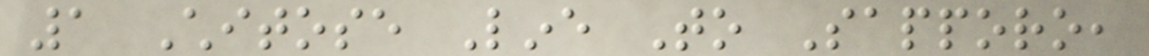1 Chitose Line To Sapporo,
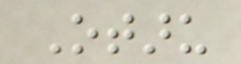Otaru
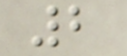2
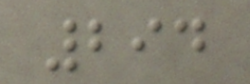294
